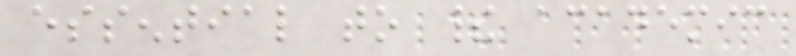essential to their academic
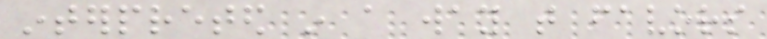interpreted in a way that favors
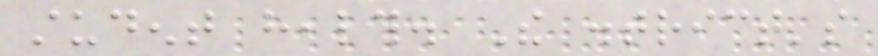student health. The district's
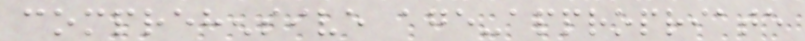comprehensive age-appropriate
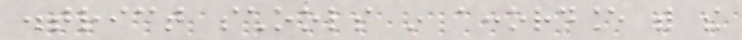district schools in accordance with the
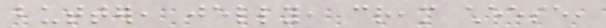butter, jelly, cream cheese,
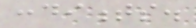condiments.
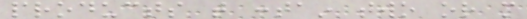products that contain two or more
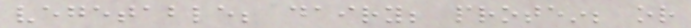vegetable; dairy; protein; or
